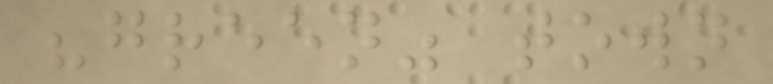"green" town
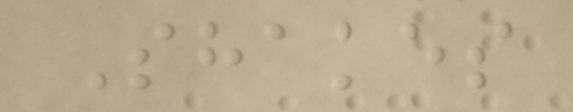Shakes
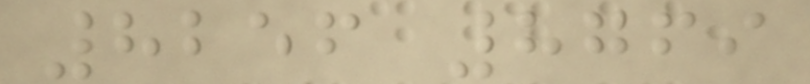8256 8769
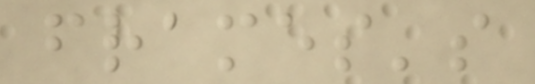frames's
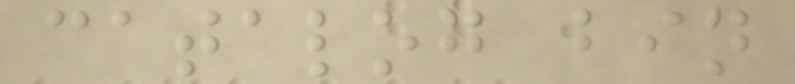catalog bin
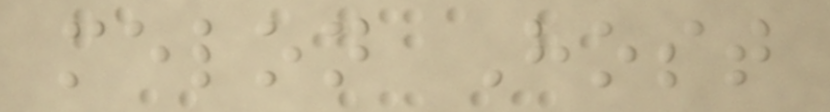melon Host
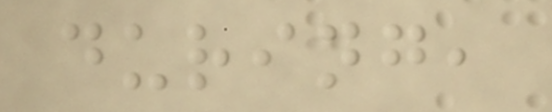during,
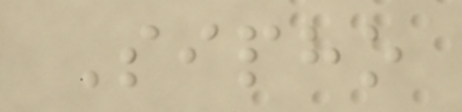Sipho
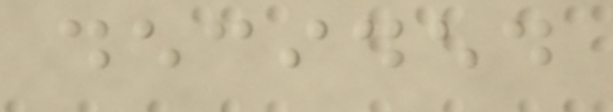decided
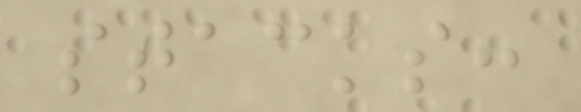stacks:
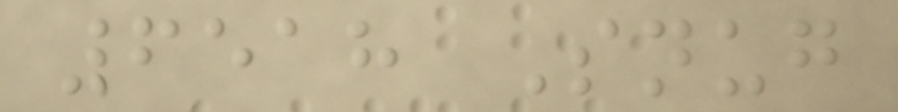6518 Snug
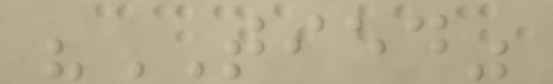"TIED"
